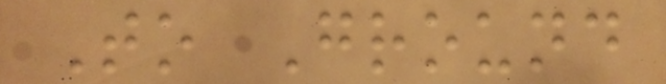To Ground
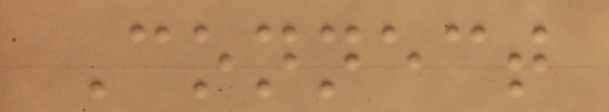Connect
